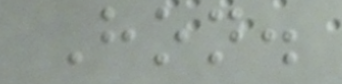Hon.
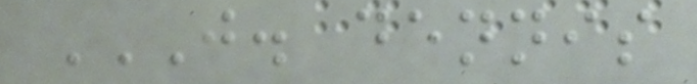J. DENNIS
